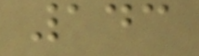143
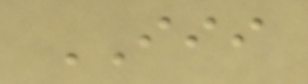III
